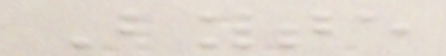Byte
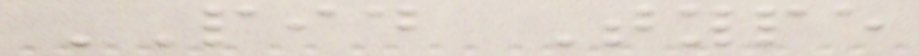PID Type
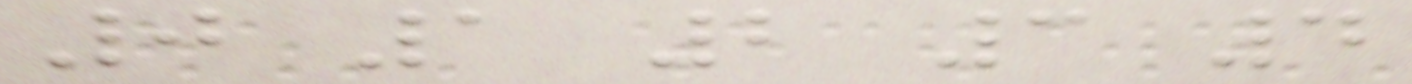0 1 2 3 4
